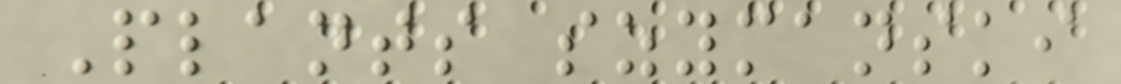Plants szymanski
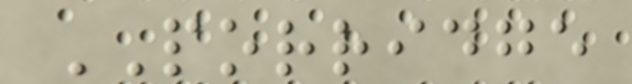PORRIDGE
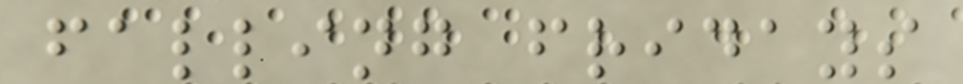falling fridays
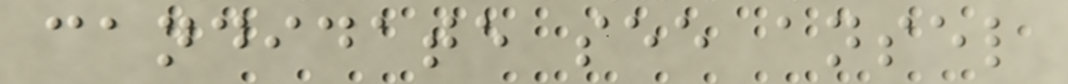candidate see ansel
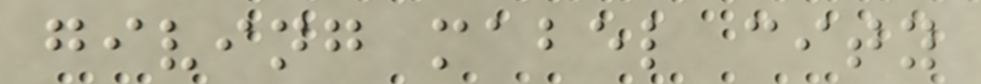giving mabel city
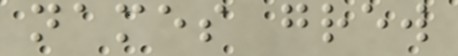names grew
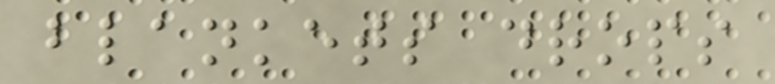blankets drops
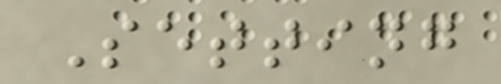Setting
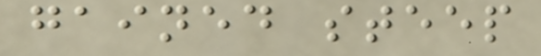gained steep
